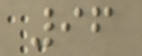96
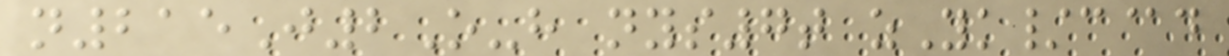n215J2O-h nys7t zYk/c@d
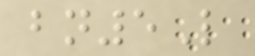bn5L
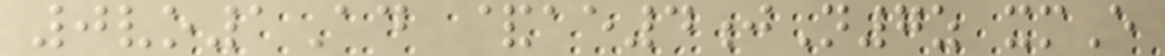0vo1Ad &ae4jN7z xmE
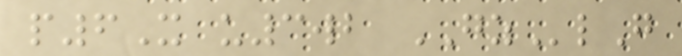p6X u3wb GZlG
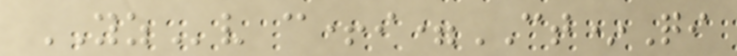YZv c+i=CT*Qi
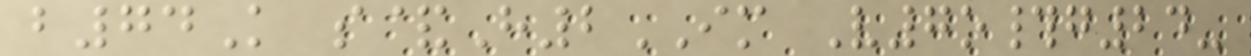b74K s&H2IM V7o#g24-
